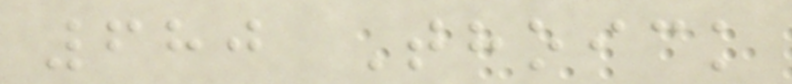680 Thoick
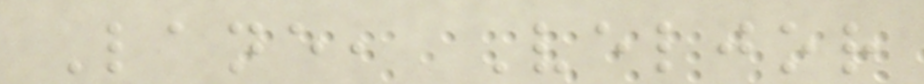Lane, Veljor
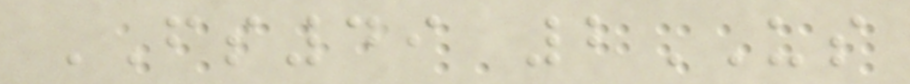FS49 2US
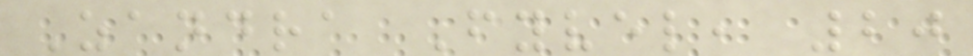Zandra Fyvel, 20
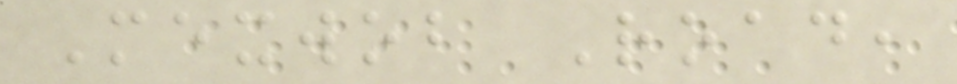Mexwob Road,
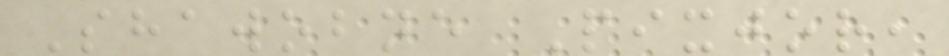Shawobne Pixjor,
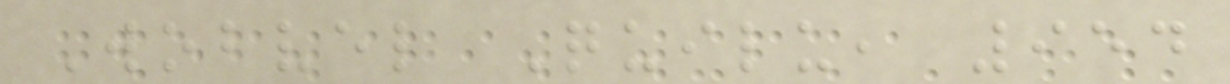Wobvel Quilu, 954
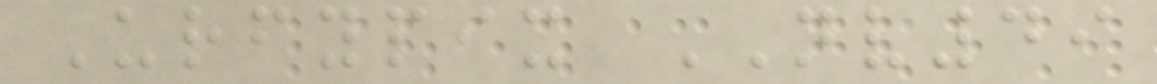Urfypix NV49
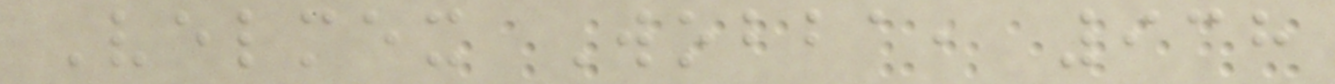Velmex Wobba, 938
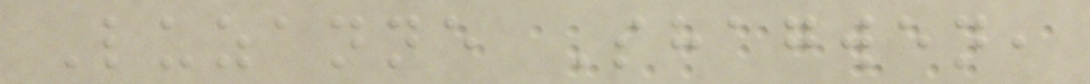Luzanne Shagwen,
